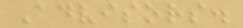Advisors.
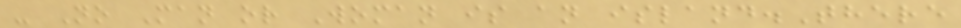- No Man or Woman is an island.There
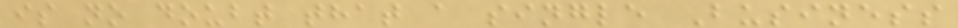is no doubt that a single Business
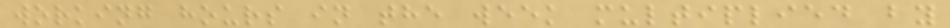working hours in the week multiplied by
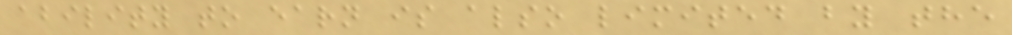ability to earn is also limited by the
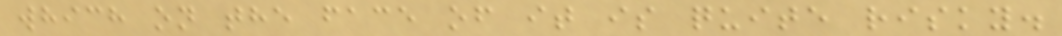which on the face of it is quite risky.
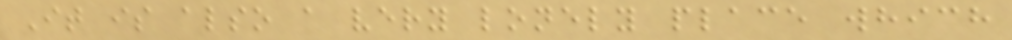It is also a very lonely place which
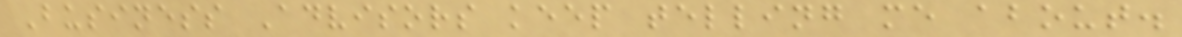Business Advisors keep telling me about.
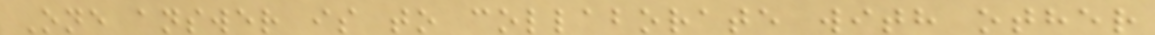One answer is to collaborate with other
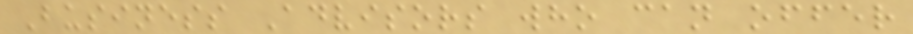Business Advisors who can offer
